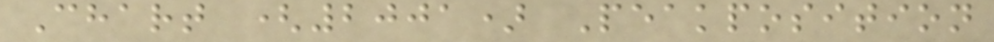Chart (2001) Peakposition
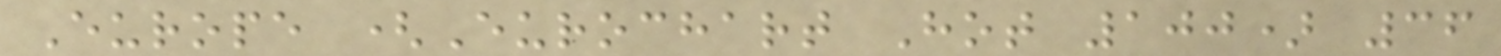Europe (Eurochart Hot 100) 36
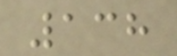138
